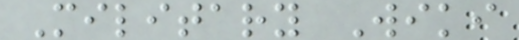Military Wiki
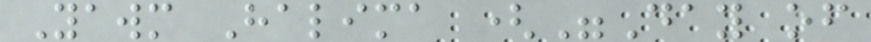Yawm Halima ("Day of
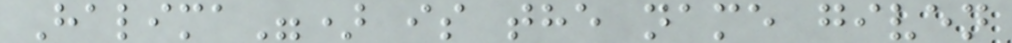Halima") is the name given
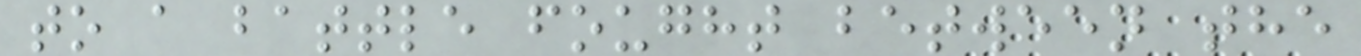to a battle fought between the
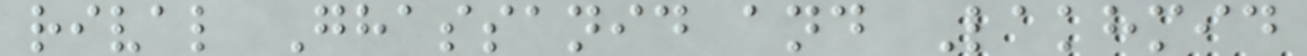rival Ghassanid and Lakhmid
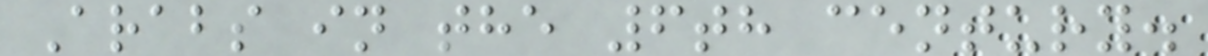Arabs in the 6th century.
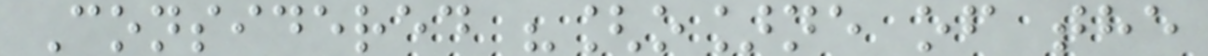Considered "[o]ne of the
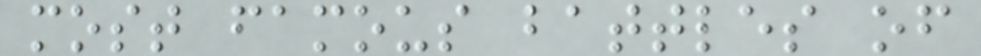most famous battles of
